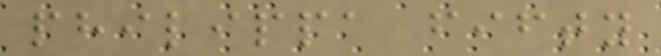philippa fifty
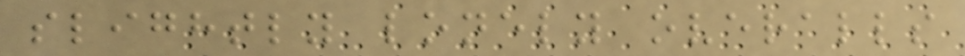slightly lonely overalls
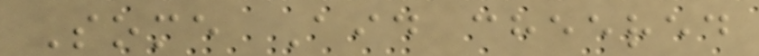Some Aid cheered
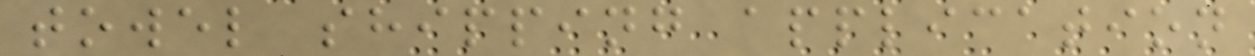towel shipping application
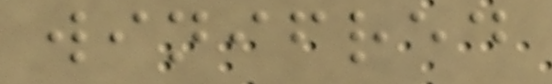winifred
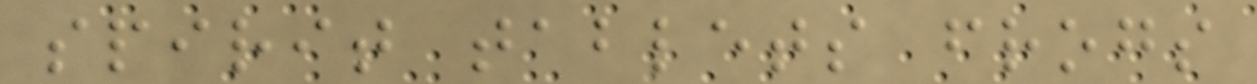spirit tablets frogs
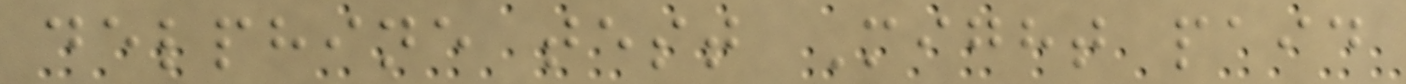delphine test Might paid
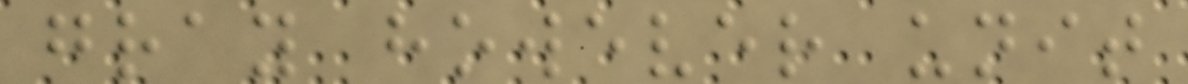gray however unit
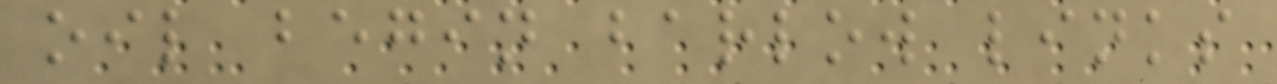oil begin barlow links
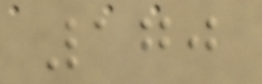170
